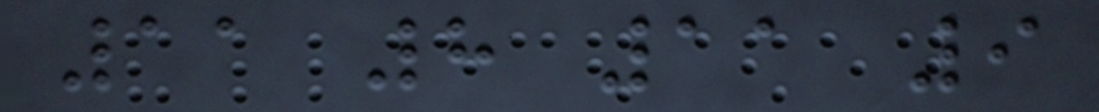11 8 11 9
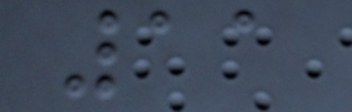11
